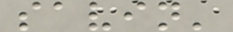savin'
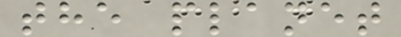the planet
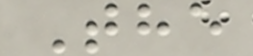The
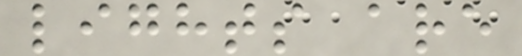lights are
